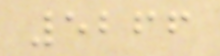5266
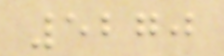5270
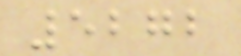5272
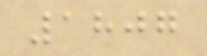1807
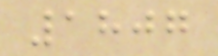1807
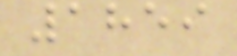1859
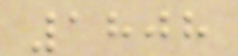1808
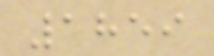1859
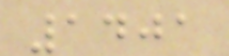1401
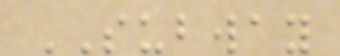SUBWAY
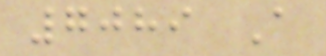7089 A
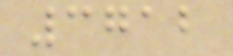3712
